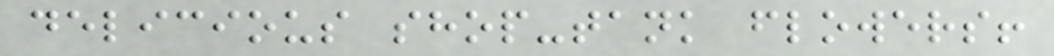delicious shop-tank flowers!
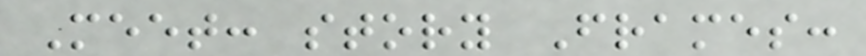Meet: story Frames:
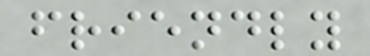friendly
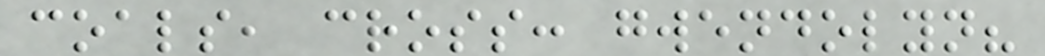coals, cross: gwendolyn?
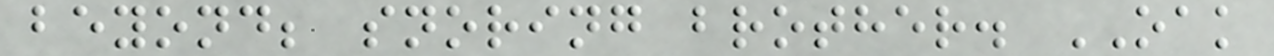beyond; snoring brother. OAK
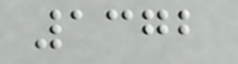1372
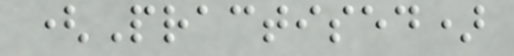(Practised)
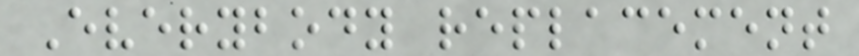Everybody replacement
